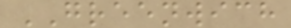GREENWICH
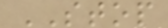STOP
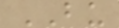BU
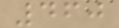460
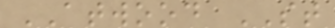ATWOOD ST
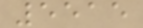5515
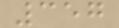357
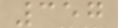357
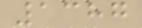1387
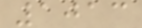1013
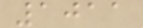1011
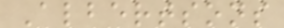Albertsons
